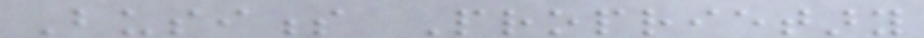Business Proprietary
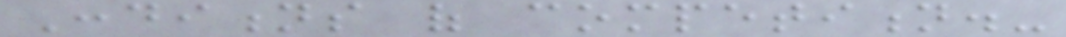Conditions of competition.-
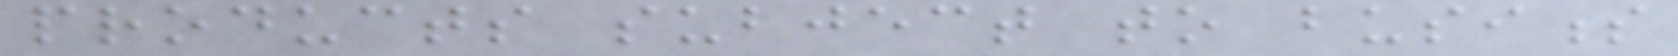products subject to business
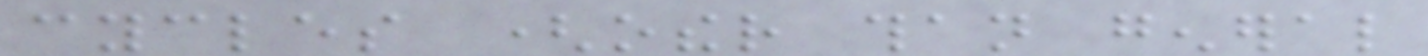cycles (other than general
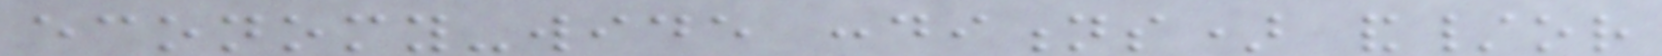economy-wide conditions) and/or
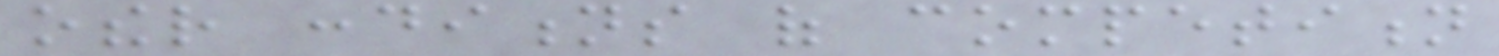other conditions of competition
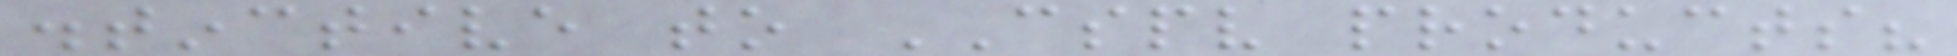distinctive to CSPV products?
